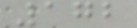172
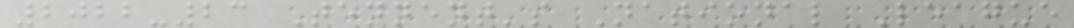2022-23 Tennent's National League
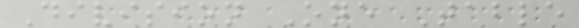Division One Table
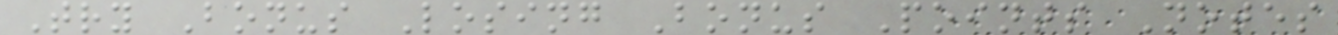Try Bonus Losing Bonus Points Notes
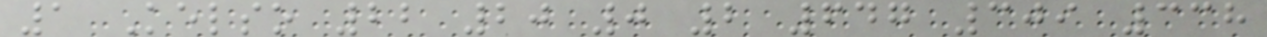1 Kelso 22 20 0 2 647 309 338
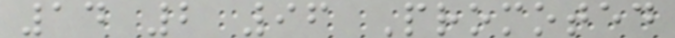14 2 96 Promoted
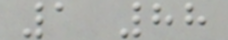1 88
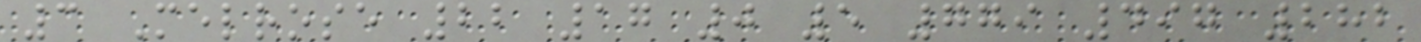3 Melrose 22 17 0 5 779 497 282
